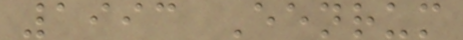1993 Eenrum
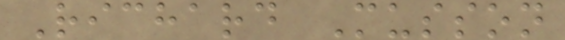Richard Musson
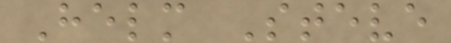Helm Steve
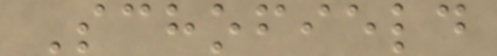Schofield
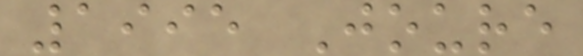1995 Joure
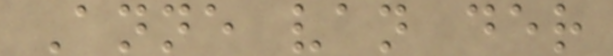Anne van der
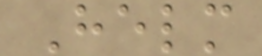Helm
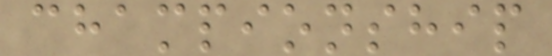championship
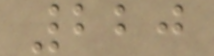220
